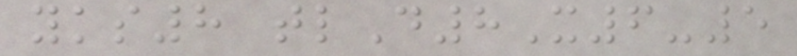yks8 tlD8X6-5
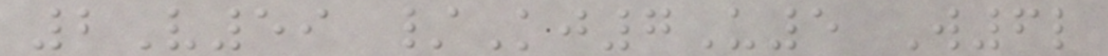2V59 /Kj7U5 W6l
